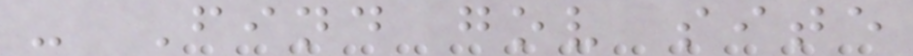- Find gov site
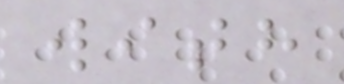with
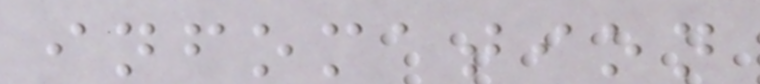infomation
